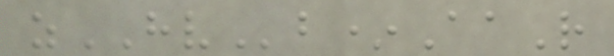zHVb*AaR
